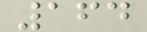164
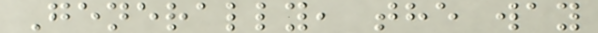Generally, the way
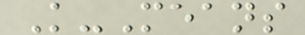K-Means
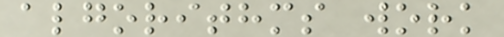algorithms work
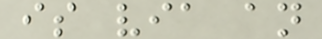is via an
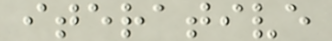iterative
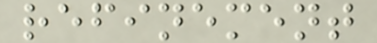refinement
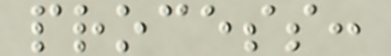process:
